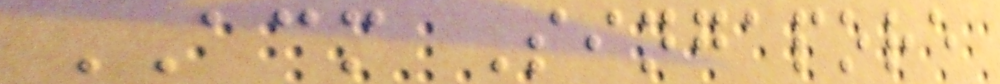ACM Singapore
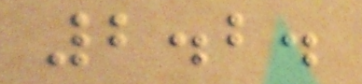2.2.
